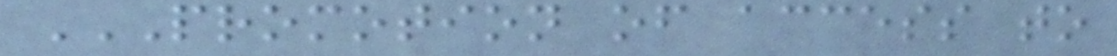PROMOTION OF ACCESS TO
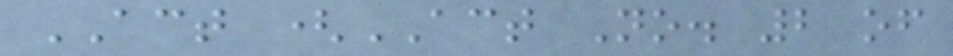ACT (ACT No. 2 of
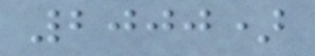2000)
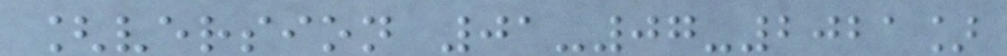[version 01-07-2021]
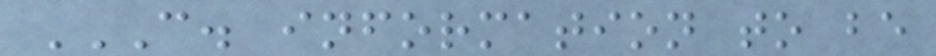C. INFORMATION TO BE
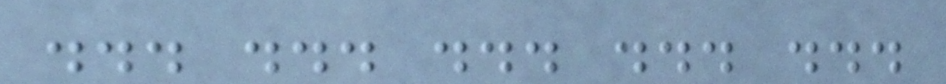... ... ... ... ...
